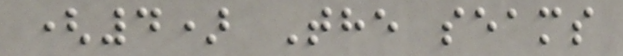(4) The seams
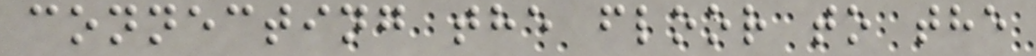connecting the floor to the
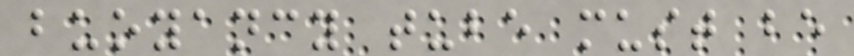buoyancy tube must be
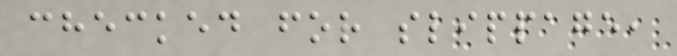checked for slippage,
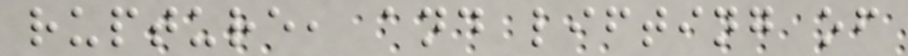rupture, and lifting of
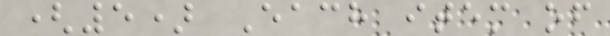(5) Each item of
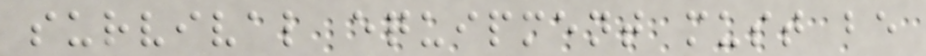survival equipment must be
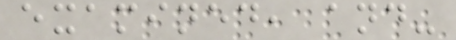examined, and-
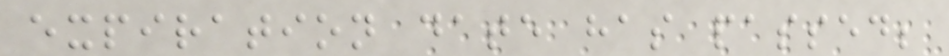expiration date has passed;
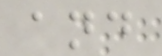and
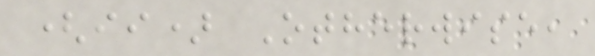(ii) Otherwise,
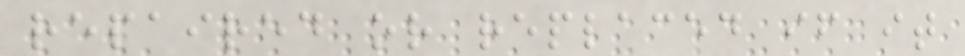repaired or replaced if it
